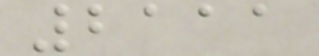2111
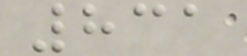831
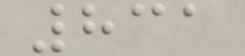831
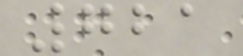721
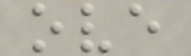ove
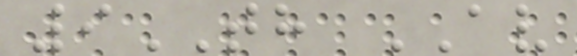9TH AV
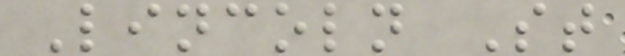Lincoln St
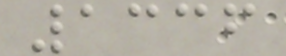1336
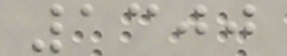1300
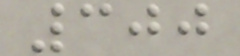300
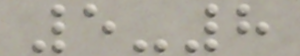5-8
